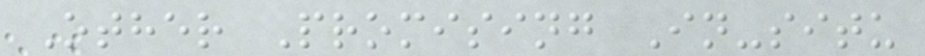Other Promising In-situ
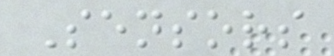Sensors
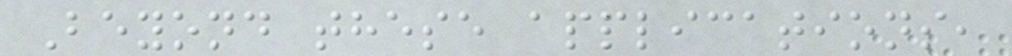Beyond these applications,
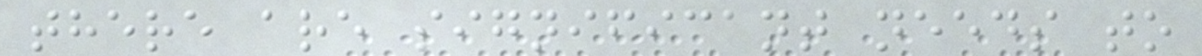there are significant needs to
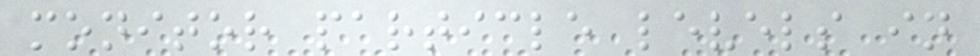monitor particle levels in
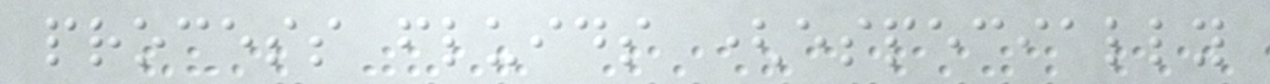process fluids (especially
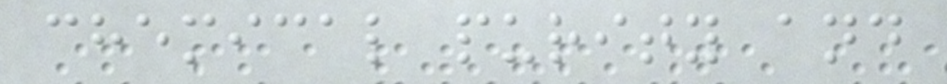chemical purity and
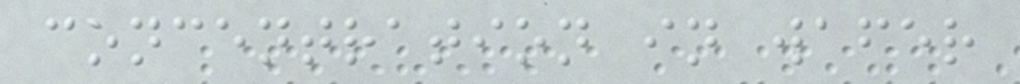concentration in wafer
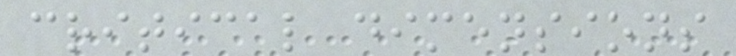critical dimensions
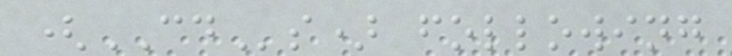(CDs) following
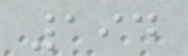194
